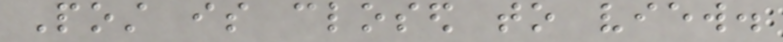Post is closed to view.
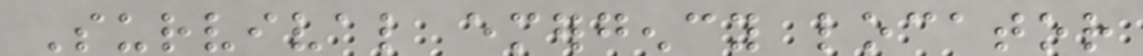Survival emergency locator
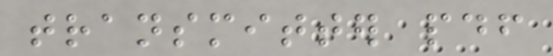transmitter pdf
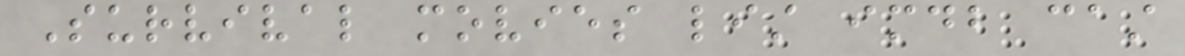Survival movies list imdb cast
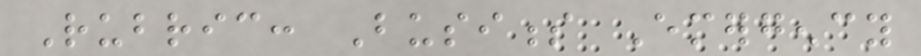Rubric: Business Emergency
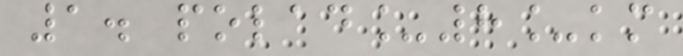1. polad_8_km
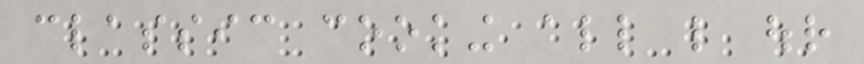classic cooking all like our
